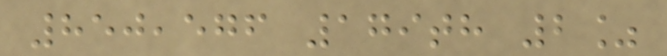850,576 179th 2%
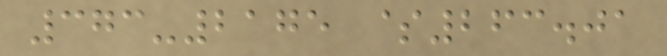373-2175 $263.01
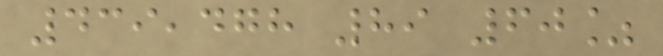439,478 89 60%
